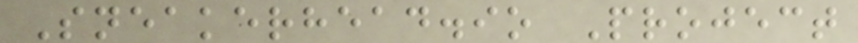Sneakerhead.io Project
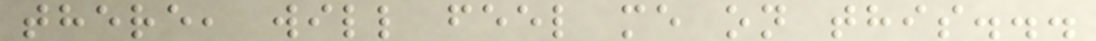there, will feel me on this...
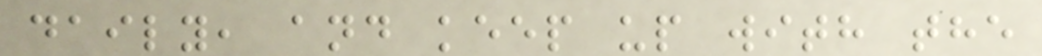daily, and keep up with the
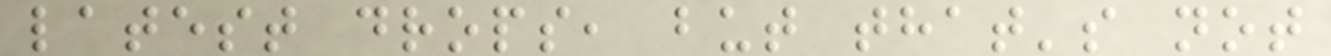latest drops, but that's not
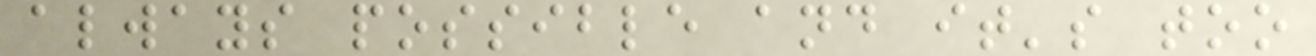always possible and it's too
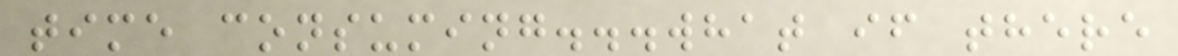time consuming...what if there
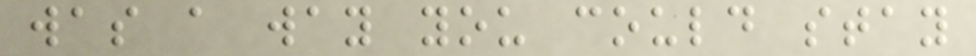was a way you could stay
